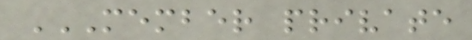MEMBER PRIVATE
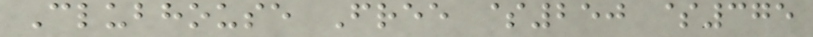Clubhouse Free $250 $375
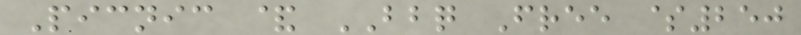Picnic & BBQ Free $250
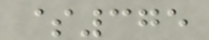$375
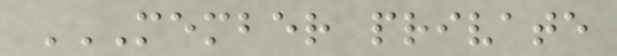MEMBER PRIVATE
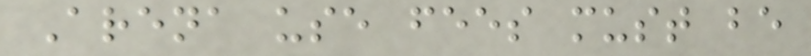Arena use fees must be
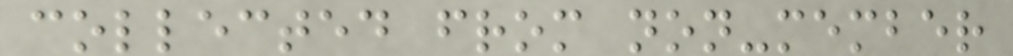collected from non-member
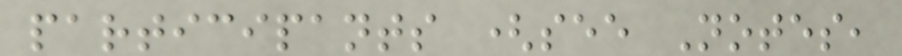participants (see Notes,
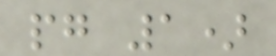pg 1)
